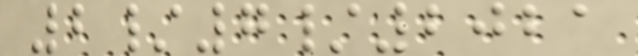2/7/2021
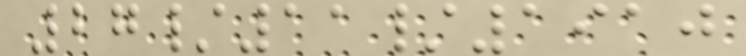27/11/1910
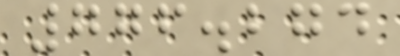776.274
